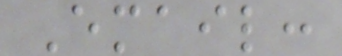Email:
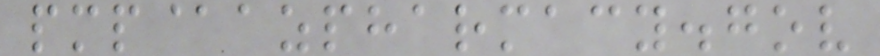pmp@azpharmacy.gov
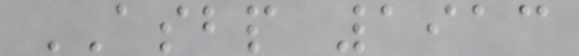ASBP 1913
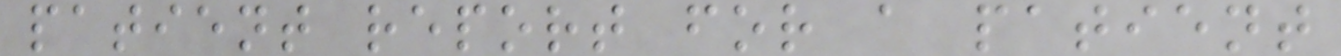patient report for a patient
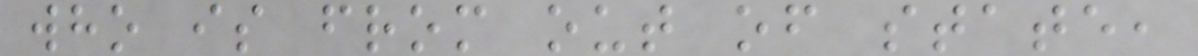who is from out of state,
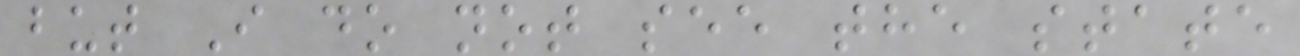but I do not see the state
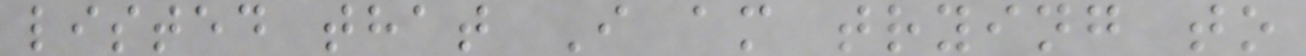listed that I am trying to
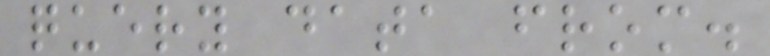query data from.
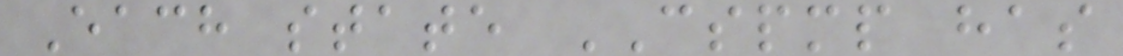Each state CSPMP has
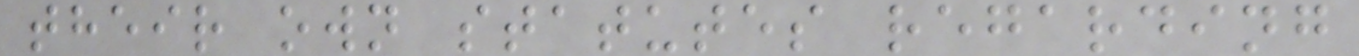their own statutes regarding
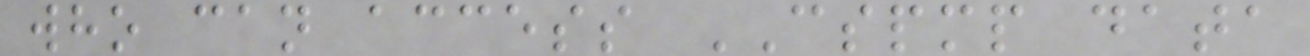who can access CSPMP data
